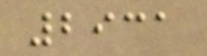2931
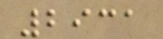2931
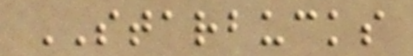STARBUCKS
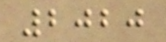2020
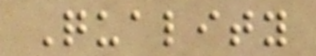Quality
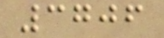3706
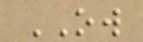OW
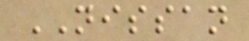NISSAN
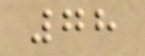78
